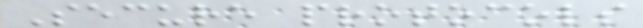Secure protocols
